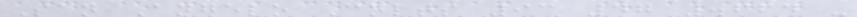San Angelo Colts 93 47 .664 -
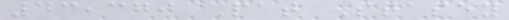43,370 Pat Stasey
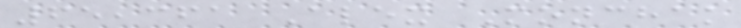65,361 Alex Monchak
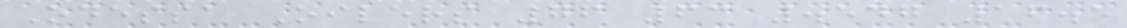Odessa Oilers 76 63 .547 16.5
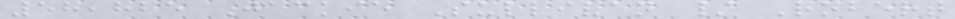58,825 Jackie Sullivan / Robert
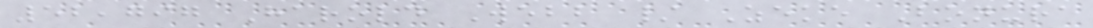52,797 Harold Webb / Zeke Bonura
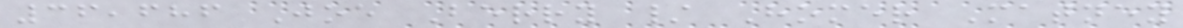36,686 Joe Berry / Homer Matney
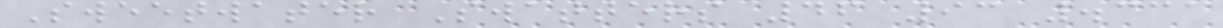Sweetwater Swatters 46 93 .331
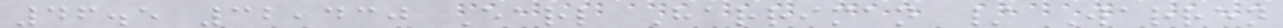46.5 32,430 Earl Harriman / Warren
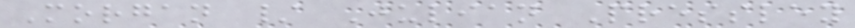Morgan / Julian Pressley
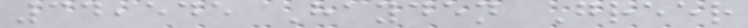34,545 Hayden Greer
